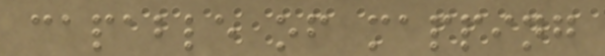capable of mapping
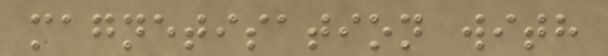magnetisation with
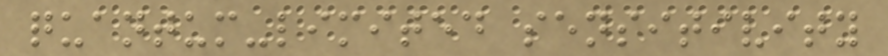quantum-limited sensitivity
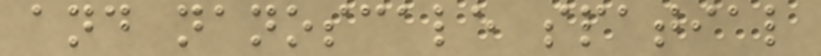and nanoscale spatial
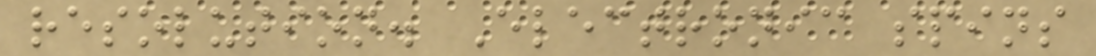resolution. Electronic spins
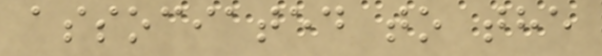associated to the
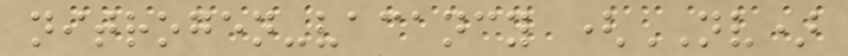nitrogen-vacancy (NV)
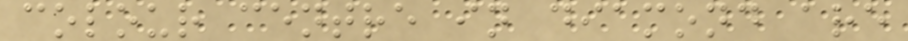colour centre in diamond are
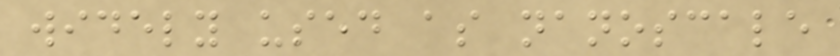widely used as nanoscale
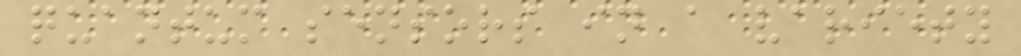quantum sensors in a variety
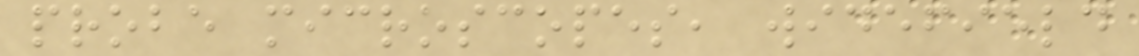probe microscopes, widefield
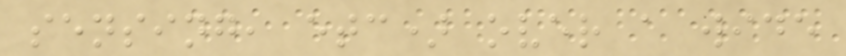sensing, etc) over a wide
